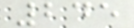245
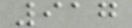917
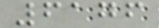6176
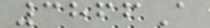3866A
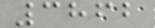3862
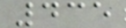435
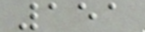151
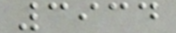3934
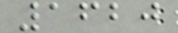1620
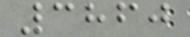3860
